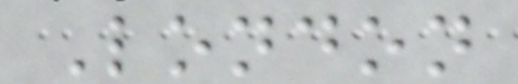London
